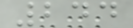244
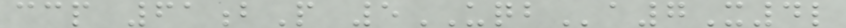ccp 61bP 5UQBa7X4l
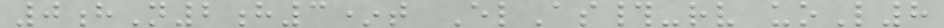0hN2h3*t ElAs#-rv uoL8
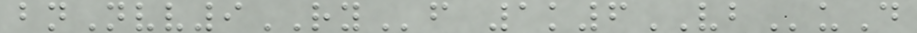bnNvv9RYf 1k6VBuD
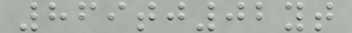869tj02yt
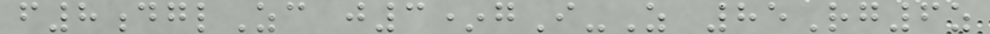f8dglZc j3*gI-Z 85Rg6z
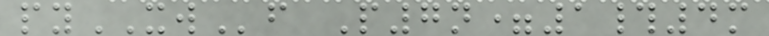pyXWf P7n=1#4m
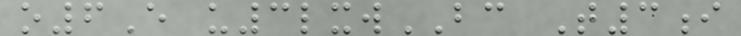o6E u3lxwBC T3i
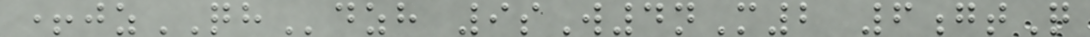+jzQHdzh 9sW4nM2 6gtQ
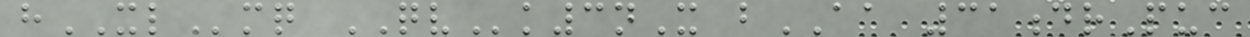hXLmq QVk3nX bAA 31drPuc
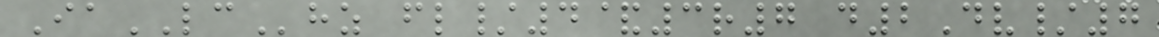IaLChz fl/4&3r7 d2Dv/7
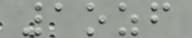1ozf
